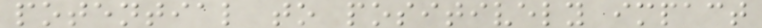potential to positively impact
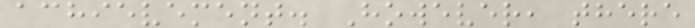achievement. However, there
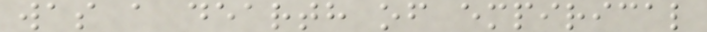was a dearth of empirical
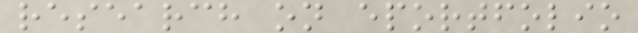research on eportfolio
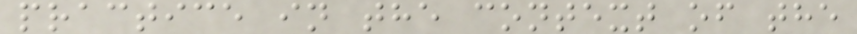practice in the context of the
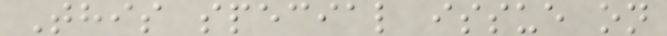This special issue on
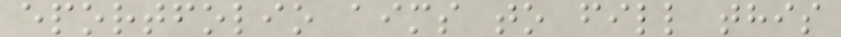eportfolio aims to fill this
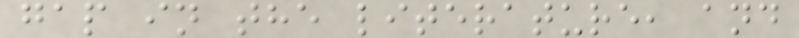gap in the literature, and
